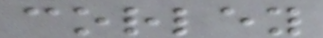corley
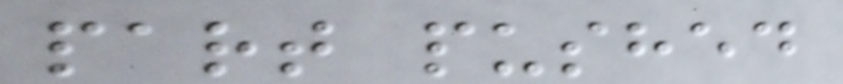part pushed
